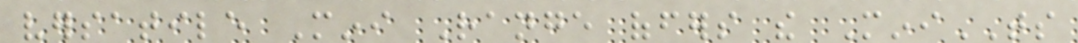versatile Mini Range offers the MiniTS
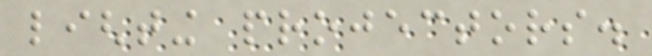lighting projectors.
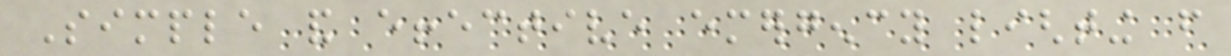Simple and effective emergency lighting from
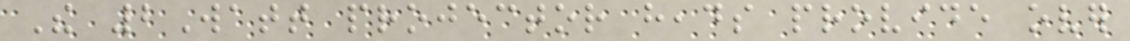The 2Watt projector heads provide over
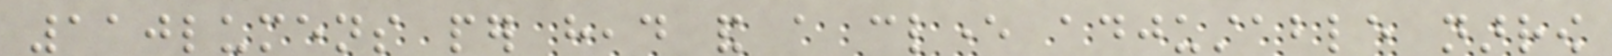110lumens per head and a clever adjustable narrow
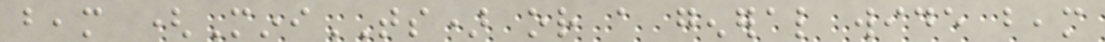beam (MiniTS) or a general wide beam
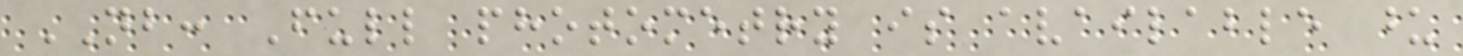NB: Full photometry is available upon
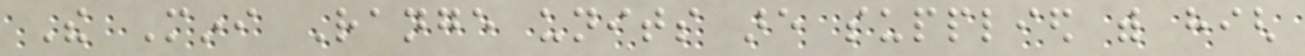The Mini Range units are supplied with high
